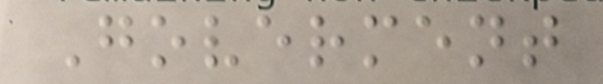Goverment
